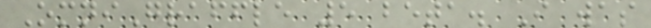OmniGraffle 5 beta. I was
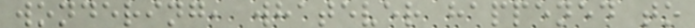wondering, whatever happened to
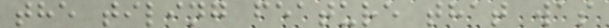the tiling feature that was
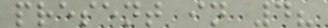present in 4?
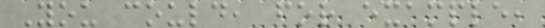You could, for example,
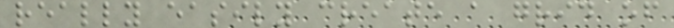really easily create a grid of
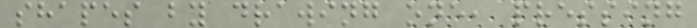shapes by drawing one, pressing
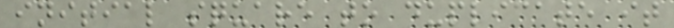initial square to duplicate it
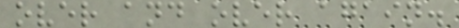over and over again.
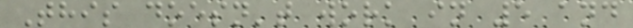This doesn't work in 5 and
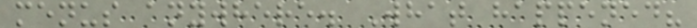menus anywhere. What happened?
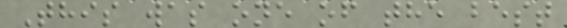This was one of the best
